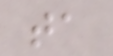ta
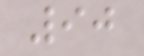90
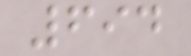694
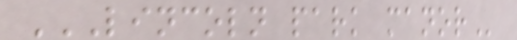LINCOLN PARK MANOR
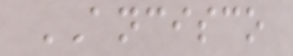ANCISCO
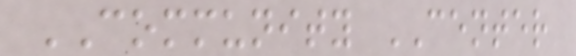COMMUNITY CENTER
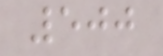500
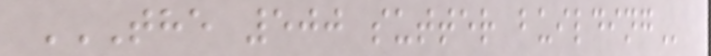THE 500 SUTTER BUILDING
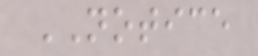NOTICE
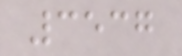3537
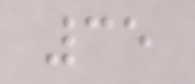35
